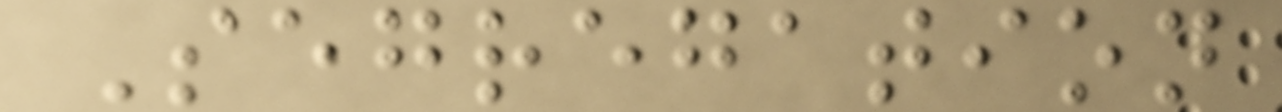Segregation
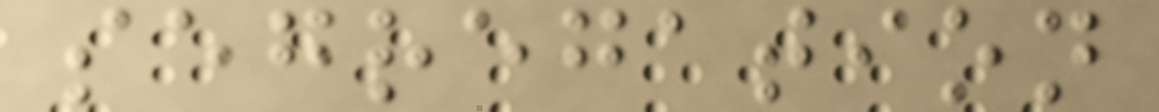segregation
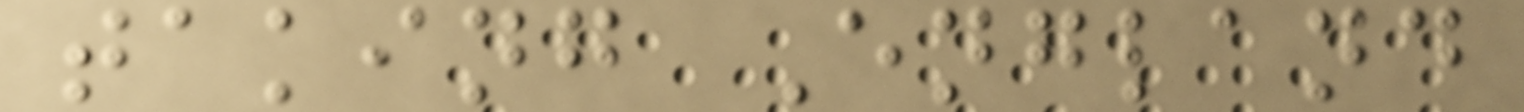taking England
